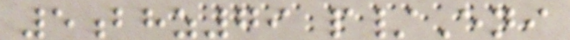5bhz79 p/Eni
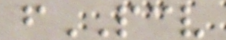fPCV
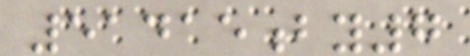51415by7
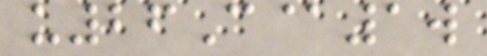u26C@1w
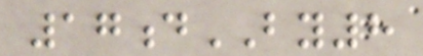17dBY8
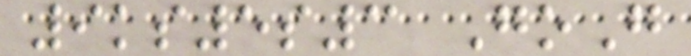9ks5s3 GoG
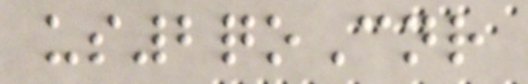us2qoCnr
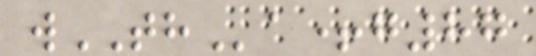wTHa+g87
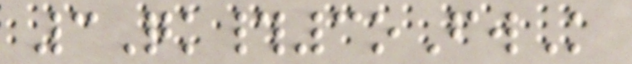3Qk#3oFwK
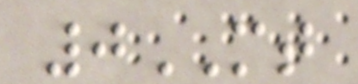0MT
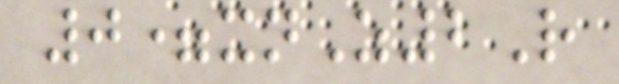0=xnZ2R
